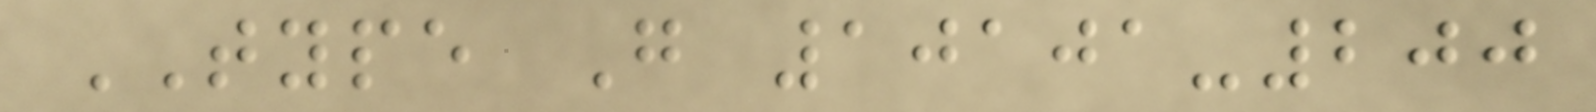TYPE G 10101-200
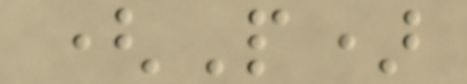(P)
